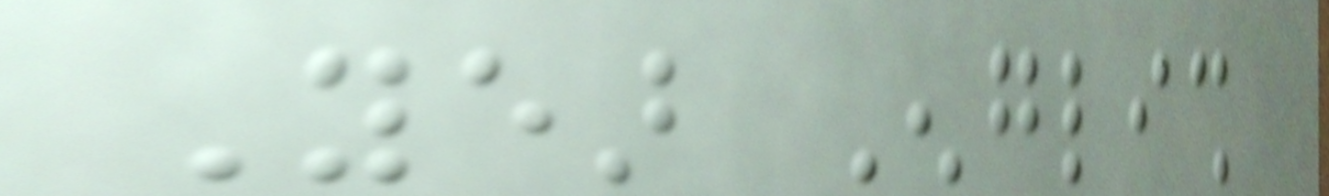Year English
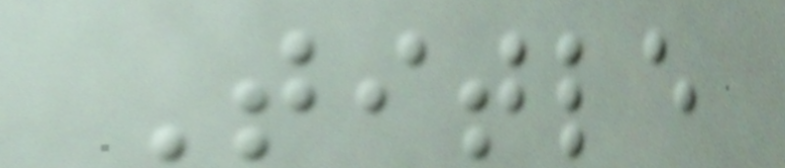Title
